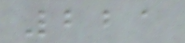221
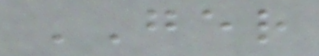GER
